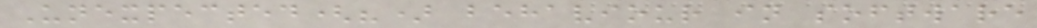Unexpected(?) behaviour in software
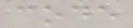code
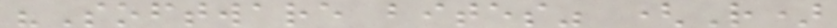"Software bites" (R)
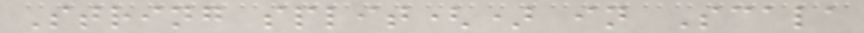String split() in Scala
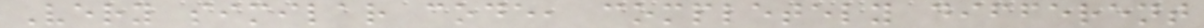Very similar code, completely different
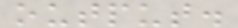output.
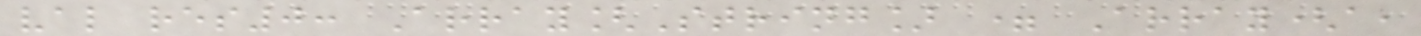val res0: Array[String] = Array(a,
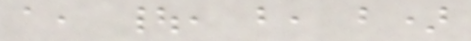a, |, b, b)
